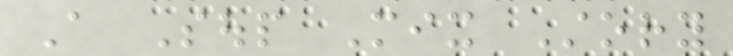A Soup Mix Story
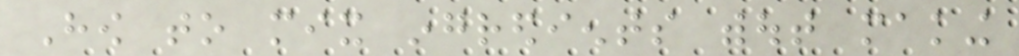How to mix ingredients without making
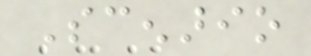Scenario
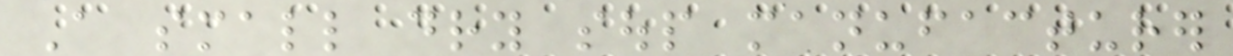A small dry soup manufacturer
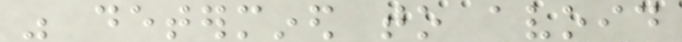was determined to avoid
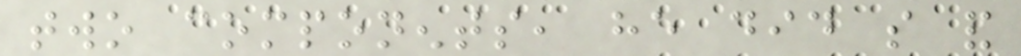two components, he did so and
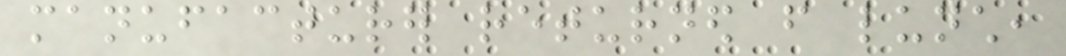manufacturer returned from lunch,
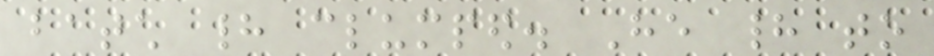batch had clumped. He had to
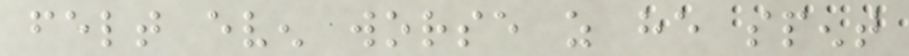felt even worse as he spent
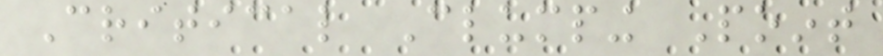Critical Clumping Point
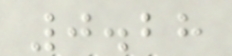0.28
